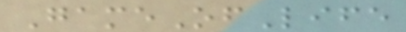GameOfLife
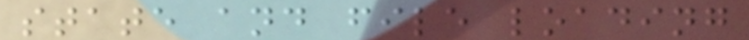state and file loading
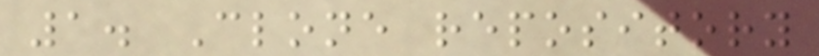1. Clone repository
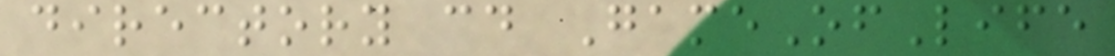directory cd GameOfLife
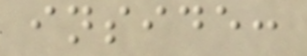inside:
